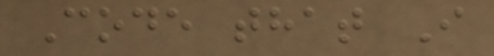Code that I
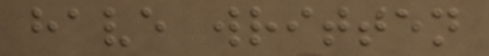have written
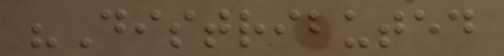"Distributed
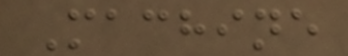Machine
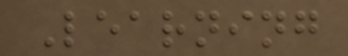Learning
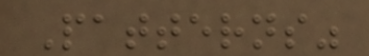Patterns"
